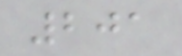201
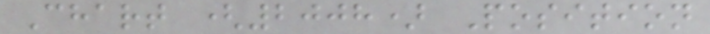Chart (2008) Position
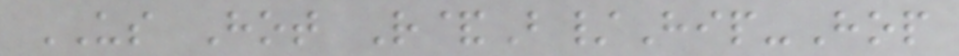US Hot R&B/Hip-Hop
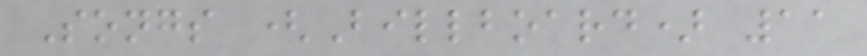Songs (Billboard) 11
